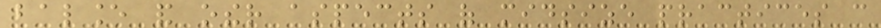balance and other aspects of midsize practices can
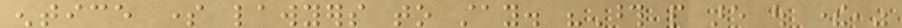entice some lawyers to stay. "Those people are out there,"
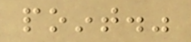point."
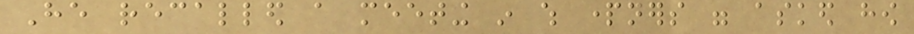He recalled a meeting in which partners were asked how
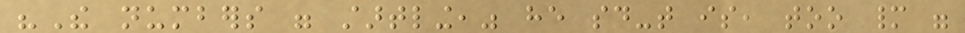"The numbers were startling," he said-that is, too many were
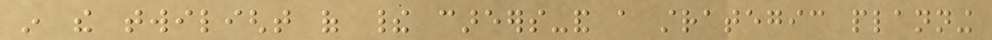in the twilight of their careers-and a strategic planning
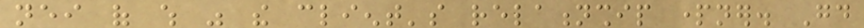neither of which was the client's relationship partner. Good
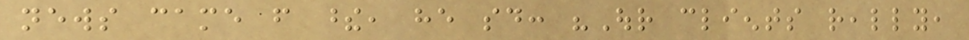news came from these, he said: "Our clients really,
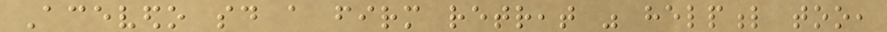Acevedo said a firm retreat was helpful too,
